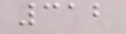312
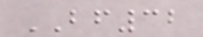BF32
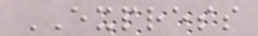EXPRESS
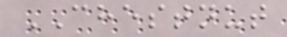CHESTNUT
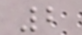2
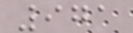971
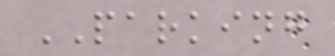PARKING
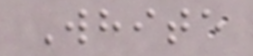White
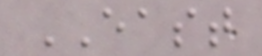EAST
